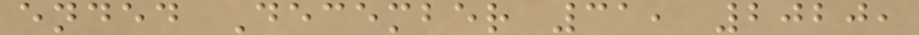ended December 31, 2020,
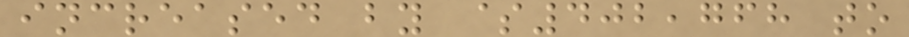increased by $402,768 to
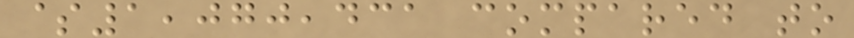$1,070,431 compared to
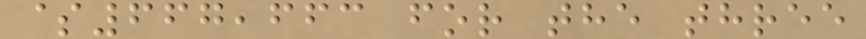$667,663 for the three
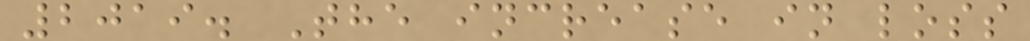2019. The increase in loss
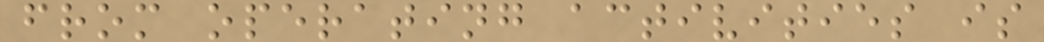from operating activities is
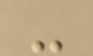-
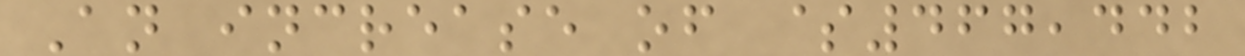An increase of $467,442
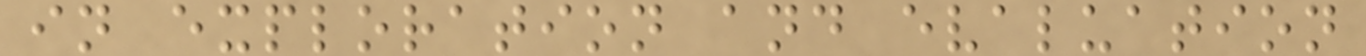in exploration and evaluation
